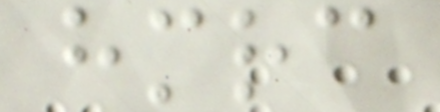hmrc
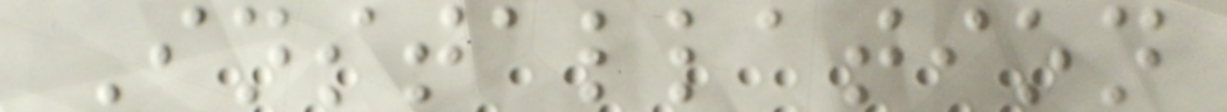Installation
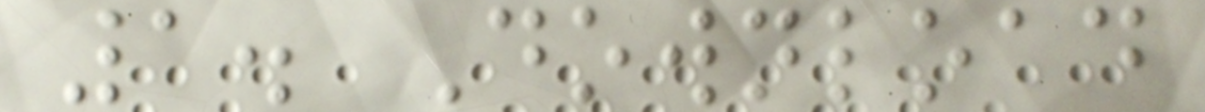1. Download
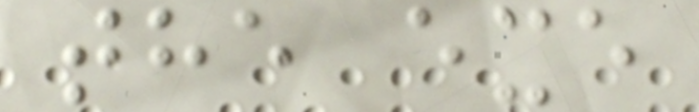the exe
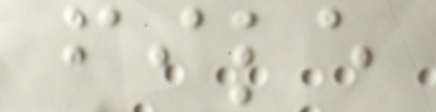file
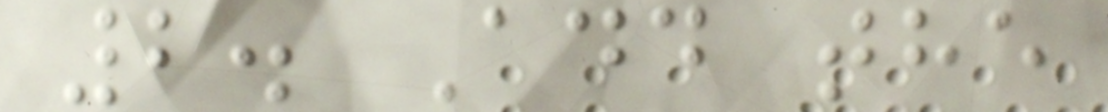2. Add the
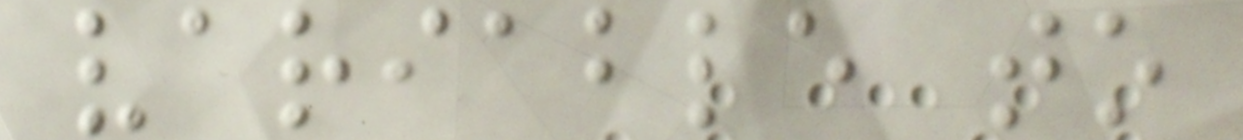variable to
